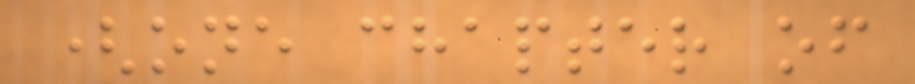(one chapter of
